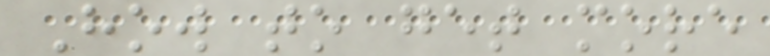How to get more
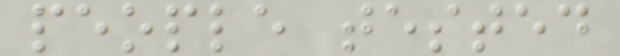people tested
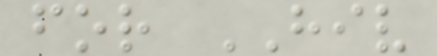for HIV
